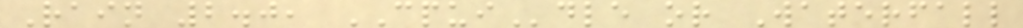Rain 2.0, CPUIdle or Waterfall
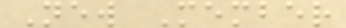New Member
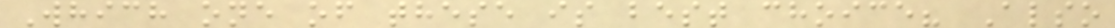Which one of these is best choice? Also
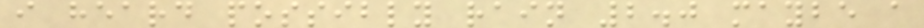i heard possibly rain 2.0 maybe a
